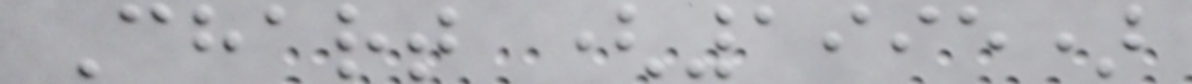Chart (1995)
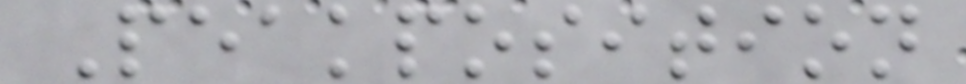Peakposition
